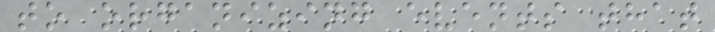to organizing events that
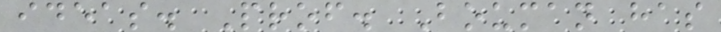ideas. Prof. Bouman has
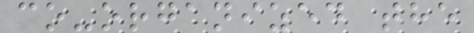co-organized the
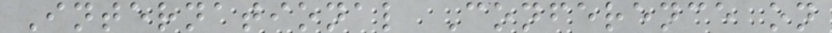International Conference on
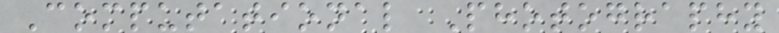Computational Photography
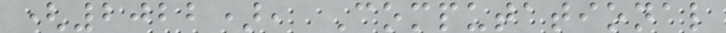(2022), Computational
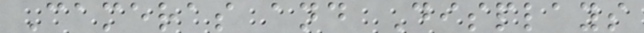Cameras and Displays
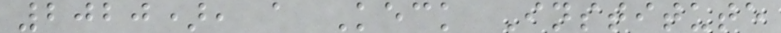2020), a Keck Institute
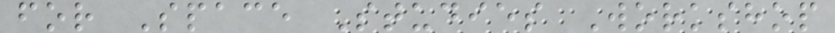for Space Studies Workshop
